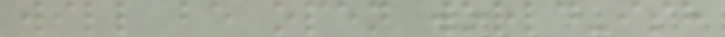will be open world-ish
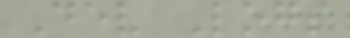Dev Logs
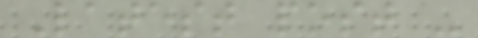Latest post -
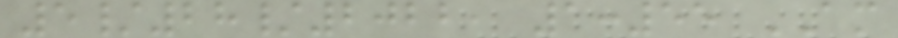5/28/2022, 1:55 AM
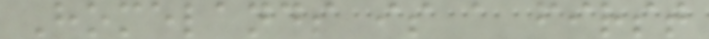Homelands is a first
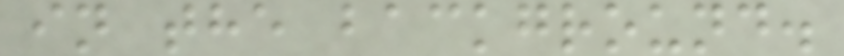in the background.
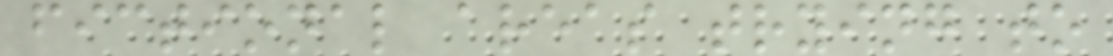fictional areas trying to
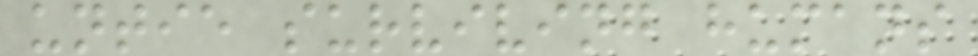untie surviving humans
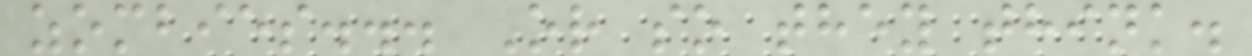zombies... Or so they think.
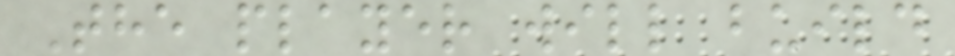The player will build
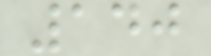140
